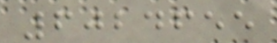6024655
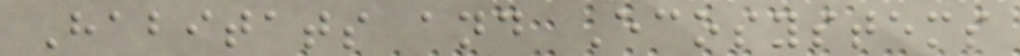Habitats and Ecosystems
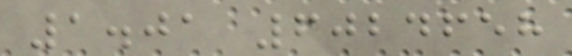1.01 6024658
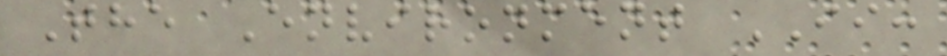The Environment II:
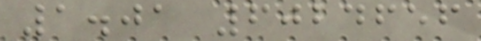1.01 6024656
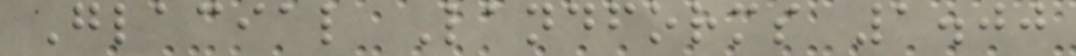Glacial Landforms 1.00
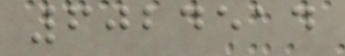6024514
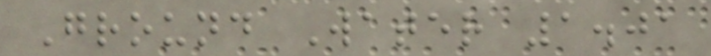Ground Water 1.01
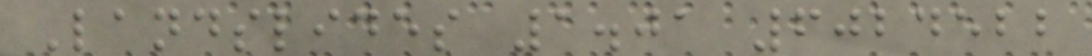Landslides 1.01 6024522
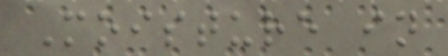Moisture in
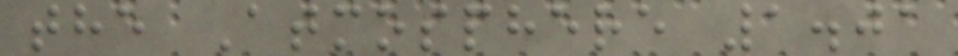the Atmosphere 1.01
